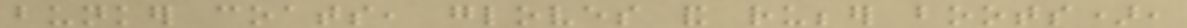bunker coats, gloves and rubber boots),
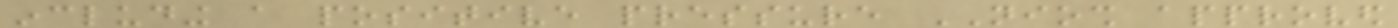including a positive pressure NIOSH approved
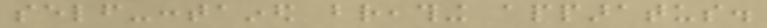self-contained breathing apparatus.
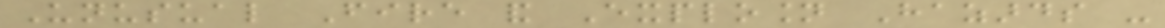Unusual Fire and Explosion Hazards -
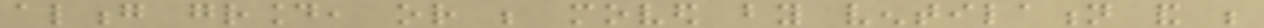along ground, or be moved by ventilation and be
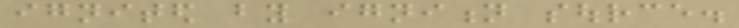ignited by ignition source.
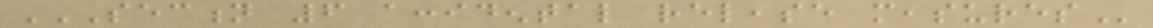SECTION 6 ACCIDENTAL RELEASE MEASURES
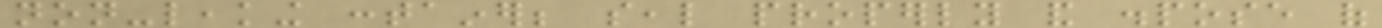non-leaking container; seal properly and dispose of
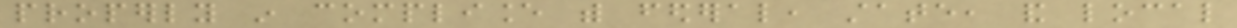properly in compliance with federal, state, and local
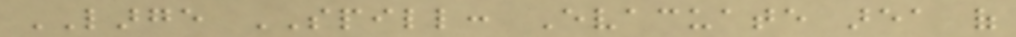LARGE SPILL: Evacuate area of
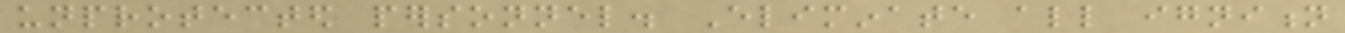unprotected personnel. Eliminate all ignition
